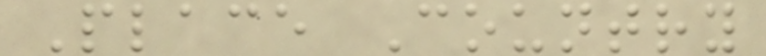Place Country
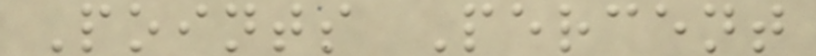Points Percent
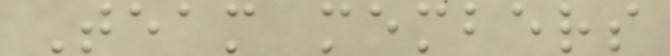Team members
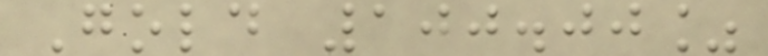Gold 100.00%
